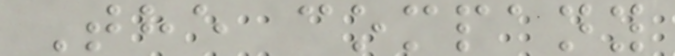The company
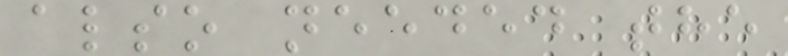also needed the
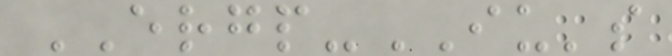ERGP-IU's
